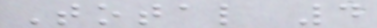Total 4
